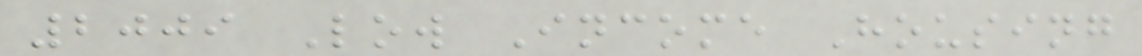2009 Low Income Housing
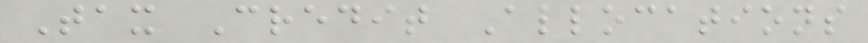Tax Credit Allocations
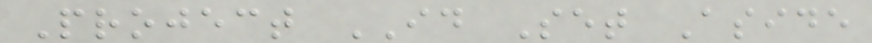Project ID Set Aside
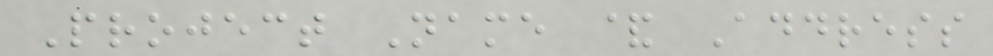Project Name & Address
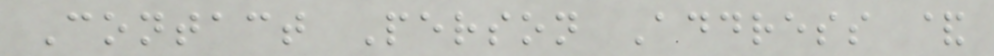Contact Person Address &
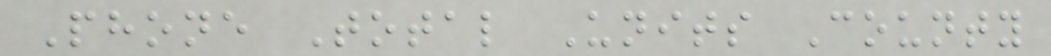Phone Total Units County
